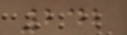242
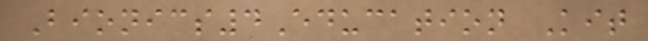Bionics4Education Kit
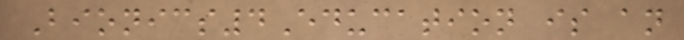Bionics4Education is an
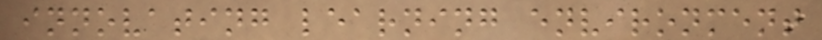innovating learning environment
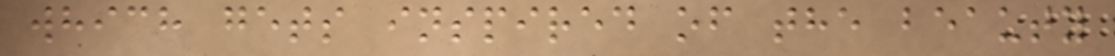which gets inspired of the beauty
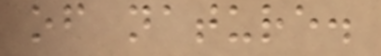of nature.
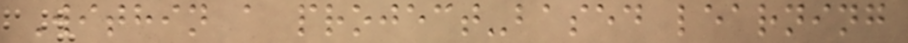Within a project-based learning
